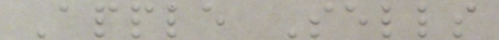Apple Sells
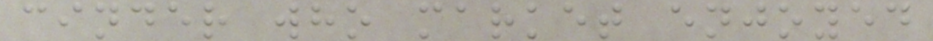cinder who market enjoyed
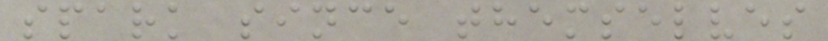spark since themselves
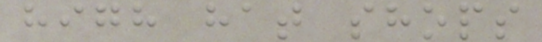high hat shops
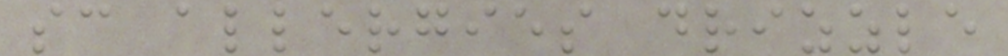sc allergies drizzle
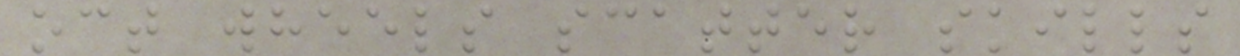oct wheels scatter skills
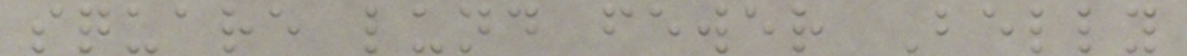square lund fewer Belly
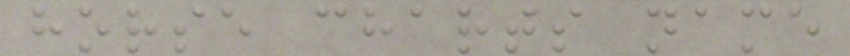horse charts name
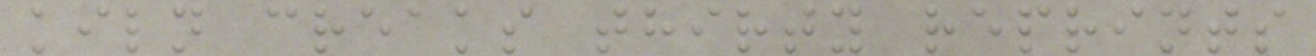kiln creaks thirty reprints
